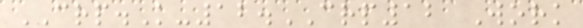CRP.K-12.CRP12 Work
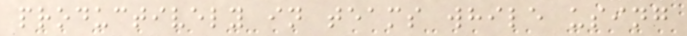productively in teams while using
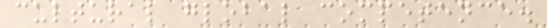cultural global competence.
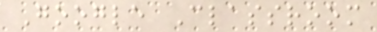Google Classroom
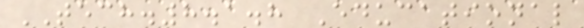TECH.8.1.8 Educational
